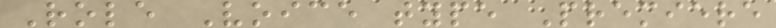Role Voice type Premiere
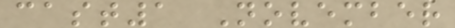cast1 November
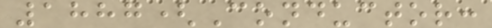1887(Conductor:
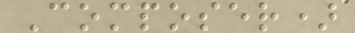Composer)
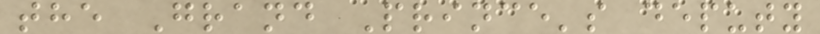the Grand Prince's deputy
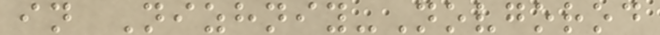in Nizhniy-Novgorod
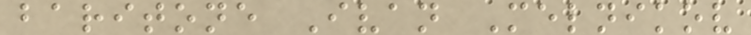baritone Ivan Melnikov
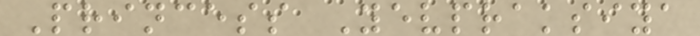Princess Yevpraksiya
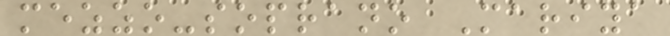mezzo-soprano Mariya
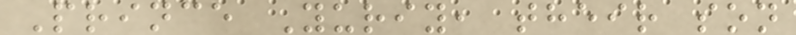Prince Yuriy, their son
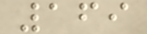169
